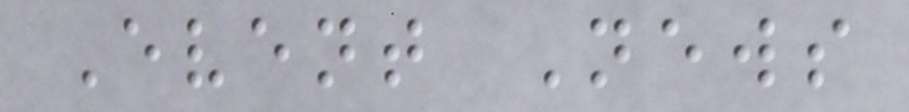Event News
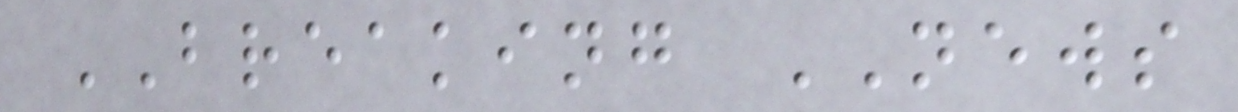BREAKING NEWS
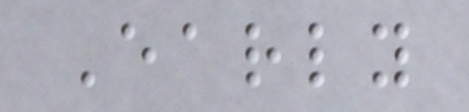Early
